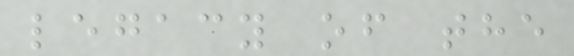legacy of the
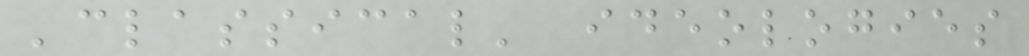'classical' ideologies
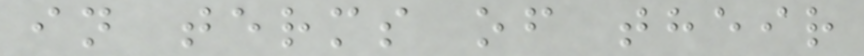in terms of their
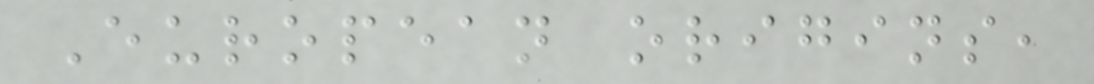European origins,
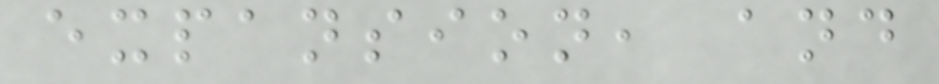expansion, and
